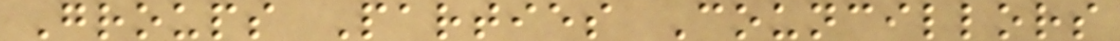Groups Parties Councillors
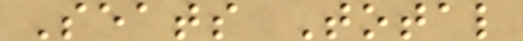Seats Total
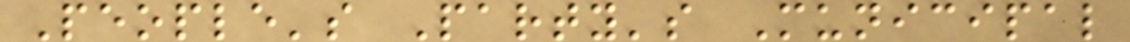People's Party's Municipal
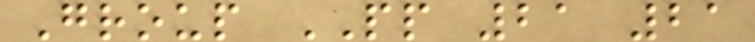Group PP 21 21
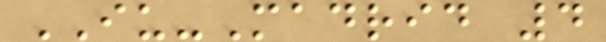IU-Madrid 4
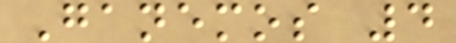Ganemos 4
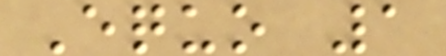Equo 1
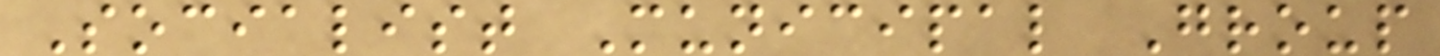Socialist Municipal Group
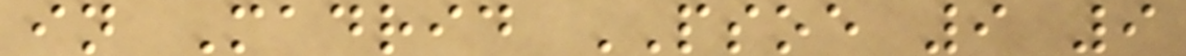in Madrid PSOE 9 9
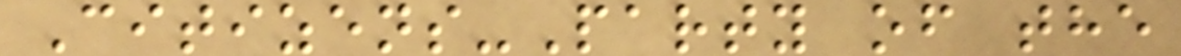Citizens-Party of the
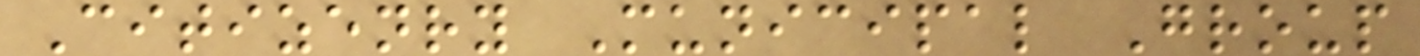Citizenry Municipal Group
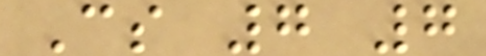Cs 7 7
